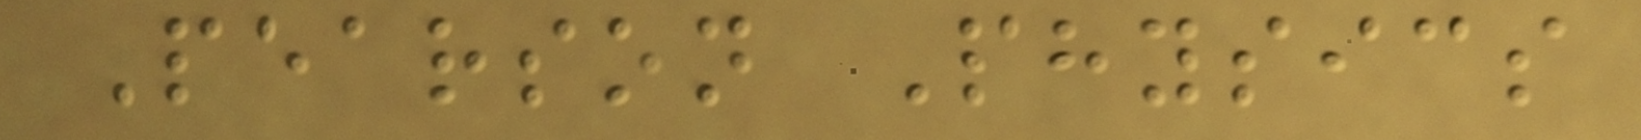Pearson Physics
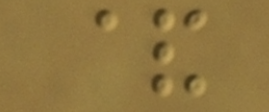&
